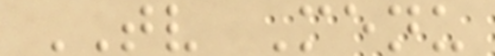TV Menu
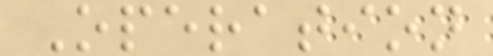Operation
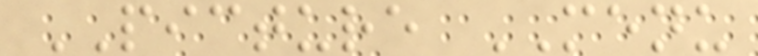PICTURE MENU
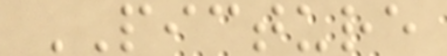PICTURE
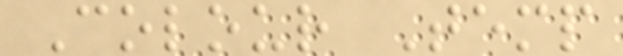Colour Temp
